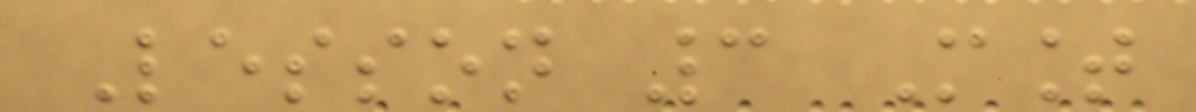Lesson 3 Mount
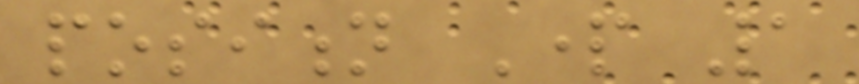position Part 1
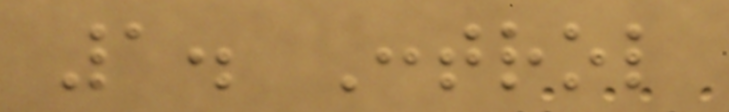1. Control
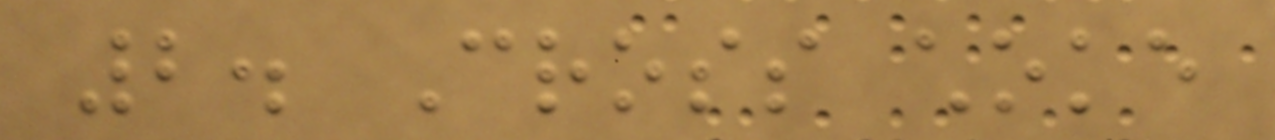2. Cross choke
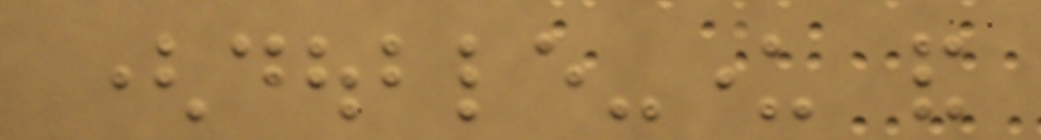(double-under and
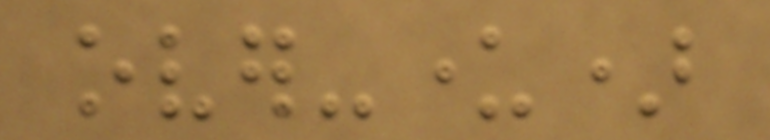over-under)
